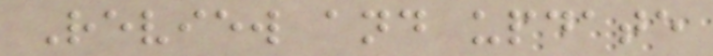Review and update
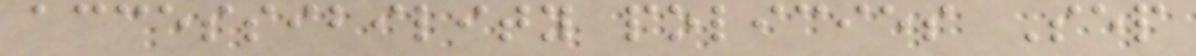accessibility policies Sep
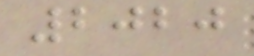2020
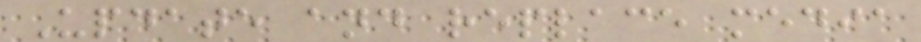Update and replace media
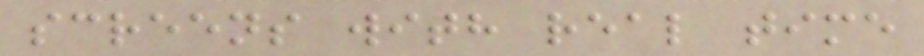screens with real time
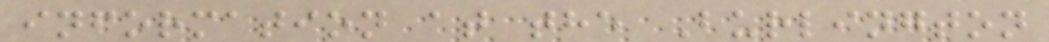information at the Burlington
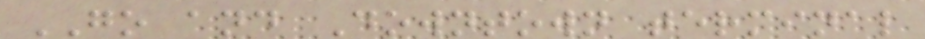GO and Downtown terminal
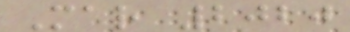Mar 2020
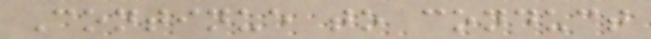Continue to conduct
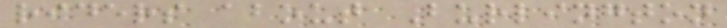riders about Burlington
